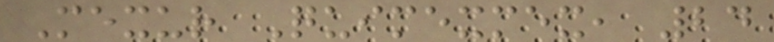Mexur Quimexmex, 24
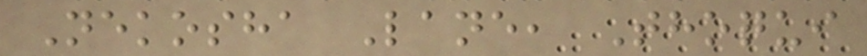Nekosha Lane, Thoqui
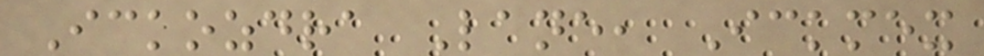Ickozdra Lane, Ickmex
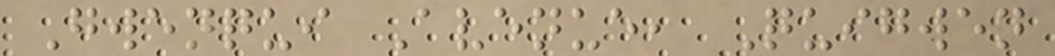Gwenqui Avenue, Quigwen
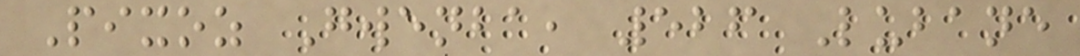Pixoz Gwenba, 526 Lubane
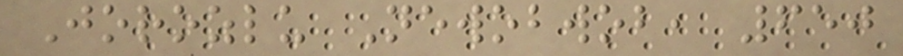Jorozlu Newobwob, 650
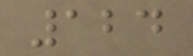124
